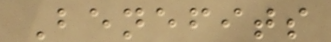Benefits
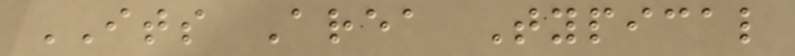ITS Area Typical
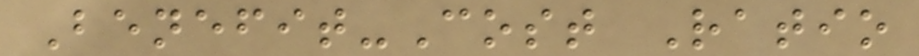Benefit-Cost Ratio
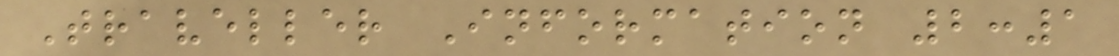Traveller Information 2:1
